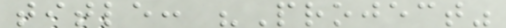title: "Project"
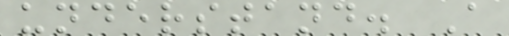understand. A
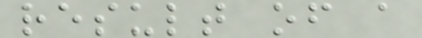result of a
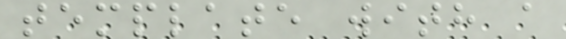template with a
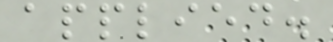applied.
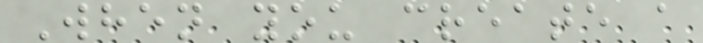When you create a
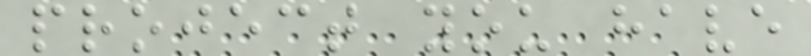project you have
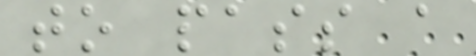to pass a
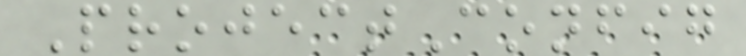ProjectConfig
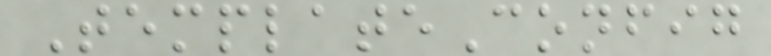TemplateConfig
